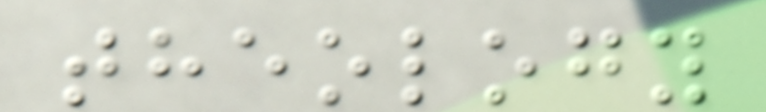theology
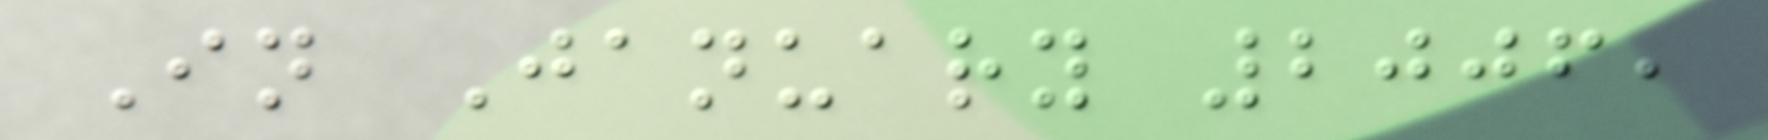In January 2006,
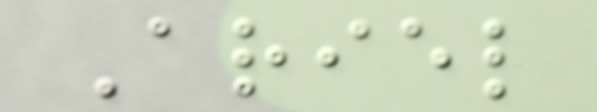Ariel
